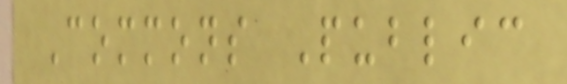Commons Public
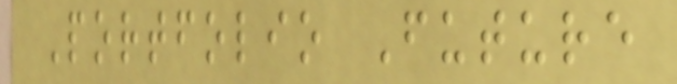Portfolio Future
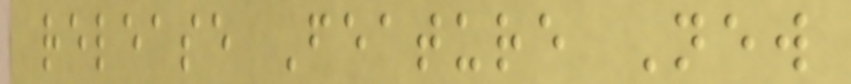release Feature New
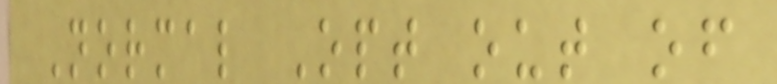Normal Opt out of
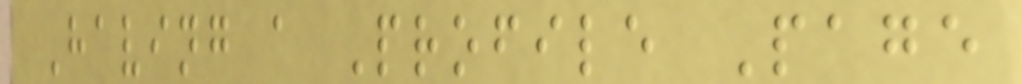Having a Profile Page
